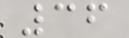36
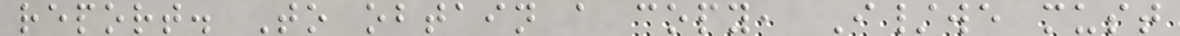report. To obtain a copy, I/we must
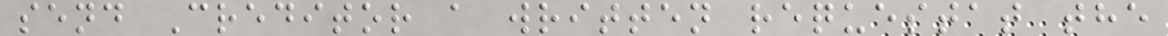send Creditor a written requestat the
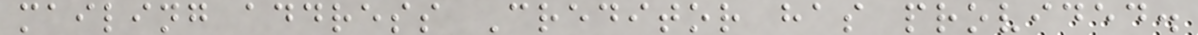mailing address Creditor has provided.
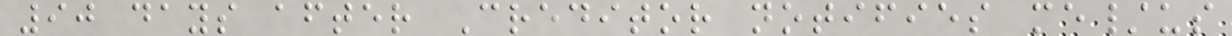90 days after Creditor notifies me/us
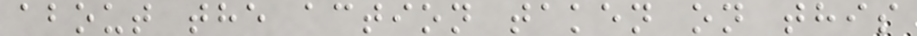about the action taken on this
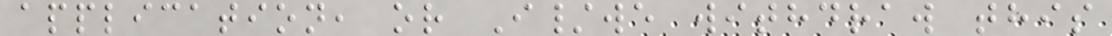application, or I/we withdraw this
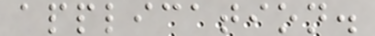application.
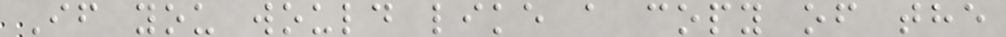If you would like a copy of the
